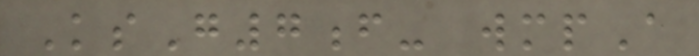KsG7f- wmpA
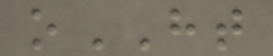oHT
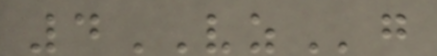4VZg
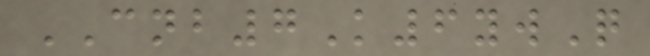CNB7K6ywQ
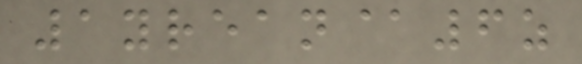1yrean@6z
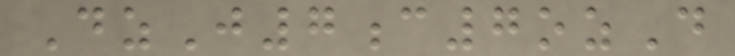DzJ7c7ozD
